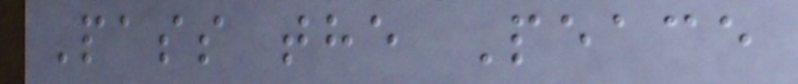Pass the Peace
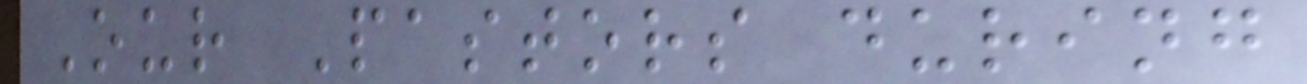Our Pastors during
